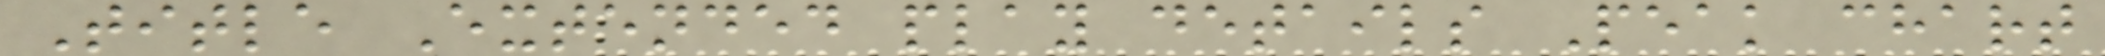Title Extended play details Peak chart
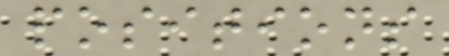positions
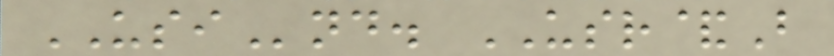USInd. USR&B
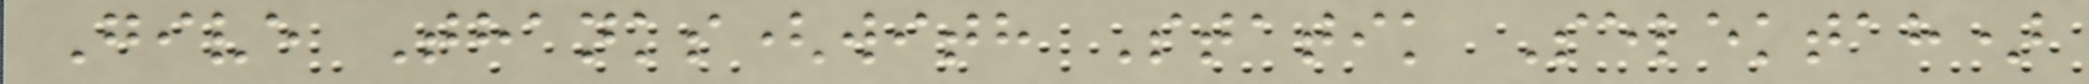Give Thanks(with Statik Selektah)
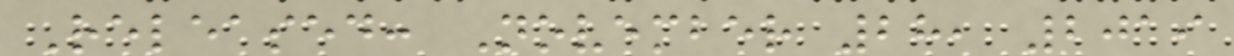Released: November 28, 2019
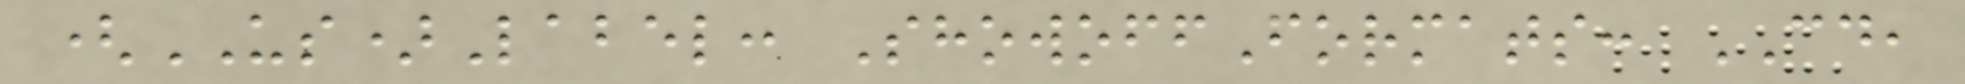(US)Label: ShowoffFormats: CD,
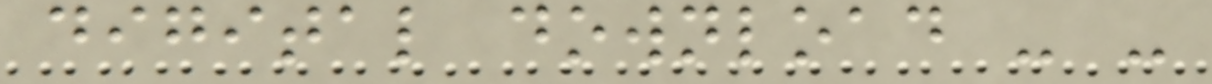digital download - -
